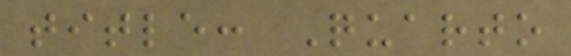title: Quarto
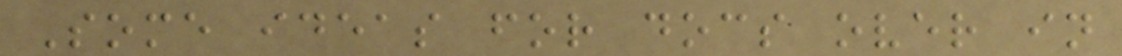Some ideas for docs over in
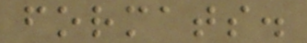formats.
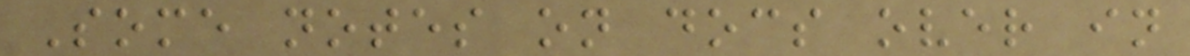Some notes on docs over in
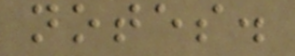notes.
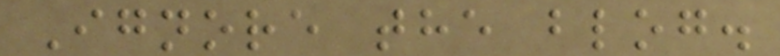Ignore the blog.
